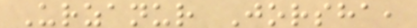Urzanur Jorsha,
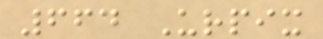664 Urpix
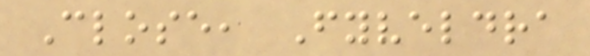Close, Fyveldra
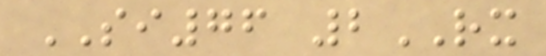SI76 2RX
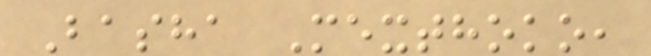Basha Mexthoko,
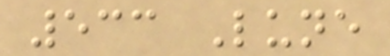533 Lune
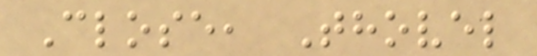Close, Thovel
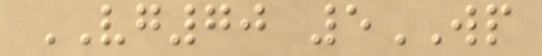VG70 5WP
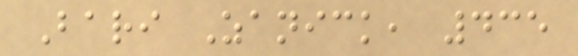Bari Zanick, 435
